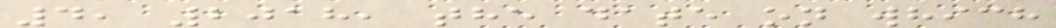4, 2018, the date on which
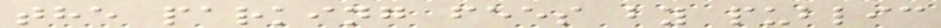the parking fees by public
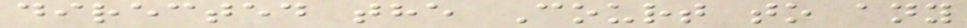directed the Court to any
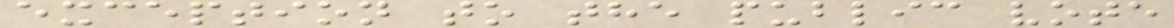exception to the public vote
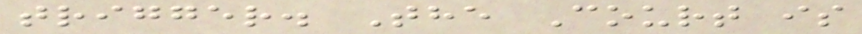trigger. The Court is
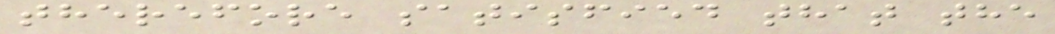therefore satisfied that the
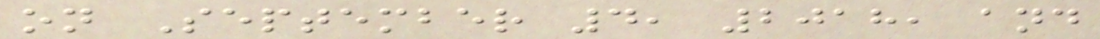on September 4, 2018, and
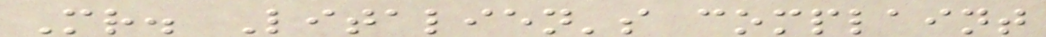Mr. Litalien's complaint
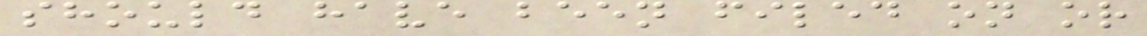should have been filed on or
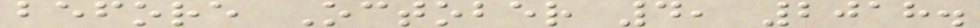before October 4, 2018.
